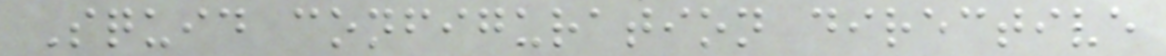Squid configuration directive
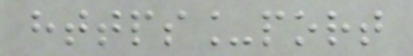https_port
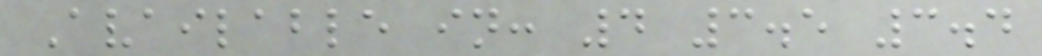Available in: 4 3.5 3.4
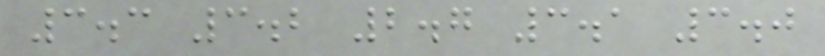3.3 3.2 2.7 3.1 3.0
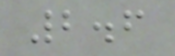2.6
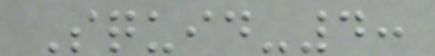Squid-4:
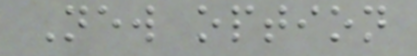New option
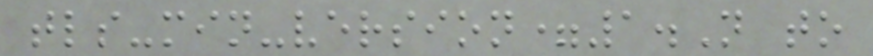tls-min-version=1.N to
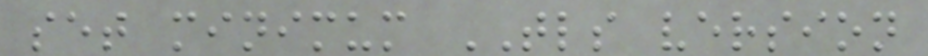set minimum TLS version
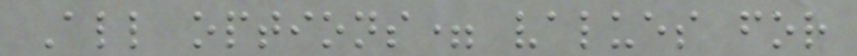All options= values for
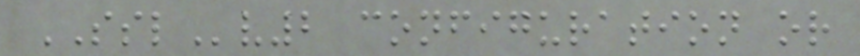SSLv2 configuration or
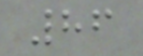86
